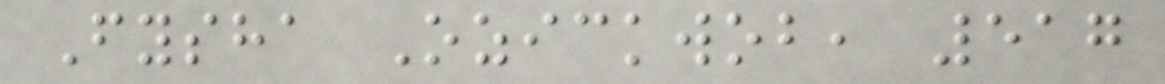Fysha Ozickwob, 517
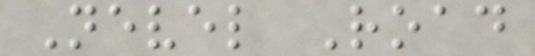Nevel Road
